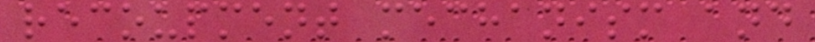recoupment mechanism and
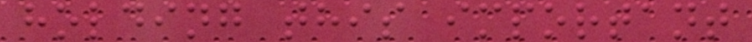holding this important
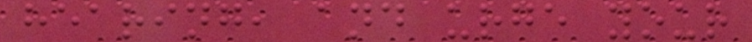hearing, and urge your
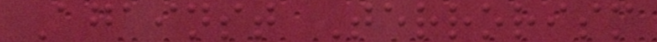Against Terrorism
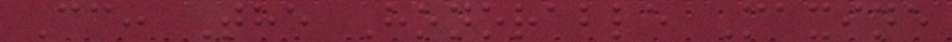Cc: The Honorable Maxine
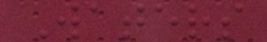Waters
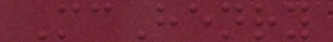McHenry
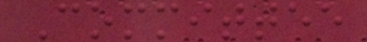Committee
